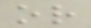or
